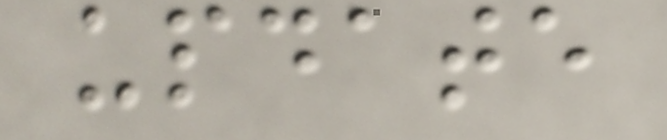update
